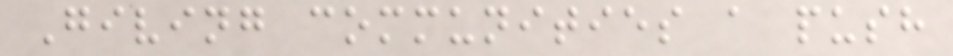Giving communities a push
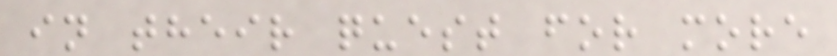in their quest for more
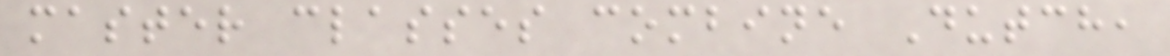master classes combine Dutch,
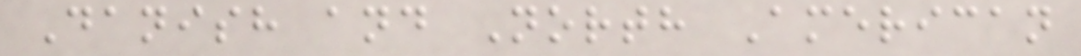Danish and North American
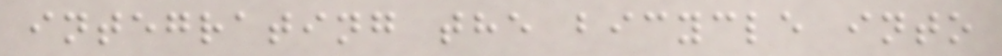integrating the bicycle into
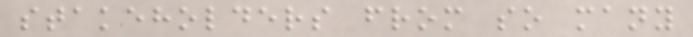stakeholders from so many
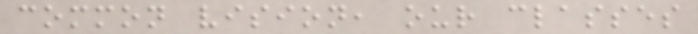common vision, our classes
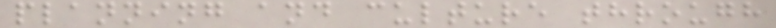planning and culture through
